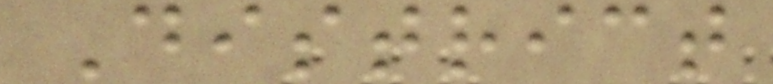District
